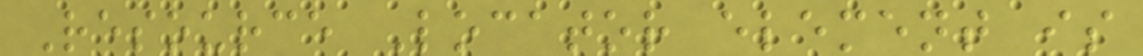Resource Locator element is
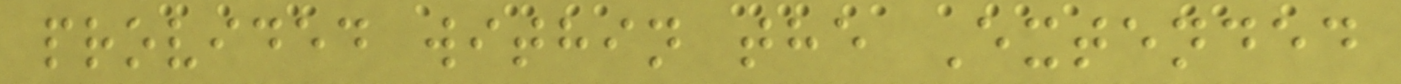provided within the Extended
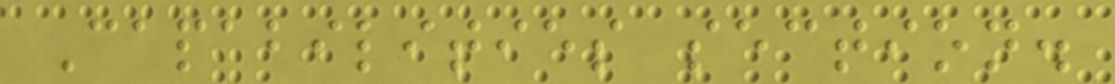Capabilities section.
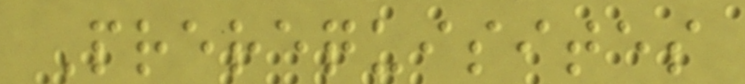Prerequisites
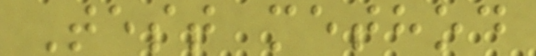Test method
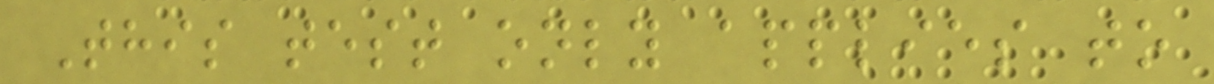This test only applies to
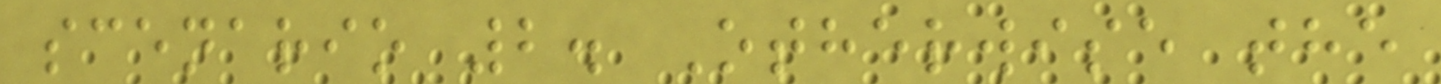scenario 2. Otherwise the
